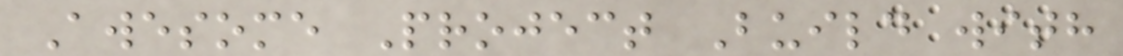Awesome Project Build with
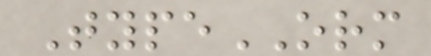TypeORM
